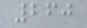260
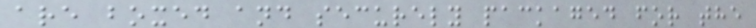are boxed and securely packaged for the
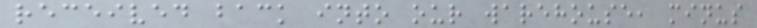received back into our warehouse, minus
